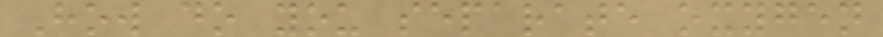How do you separate oxygen
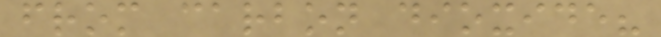from carbon dioxide?
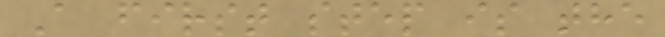A first step is the
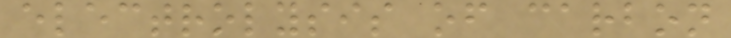electrolysis of carbon
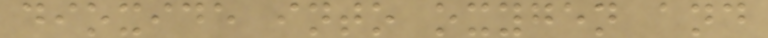dioxide into oxygen and
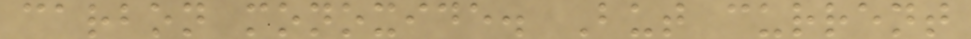carbon monoxide. But current
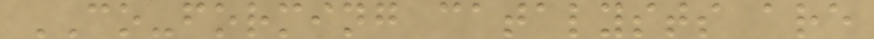CO-forming catalysts are
